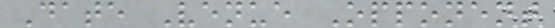Date Venue Opponent
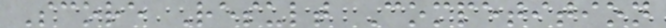Score Result Competition
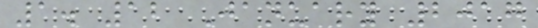1. 12 January 2017
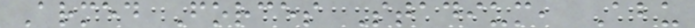Armed Forces Stadium, Abu
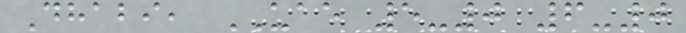Dhabi, UAE 5-0 6-0
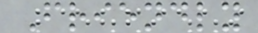Friendly
